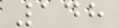148
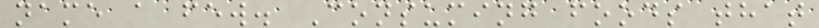name a few. Consuming foods that
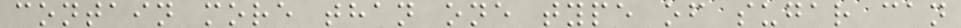contain more than one type of sugar can
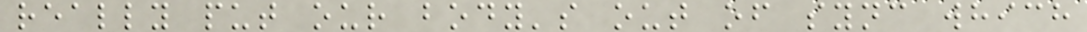really put our body's out of sync which
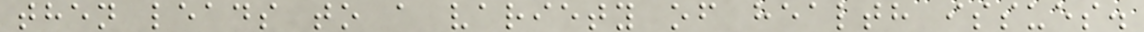then leads to a variety of health issues.
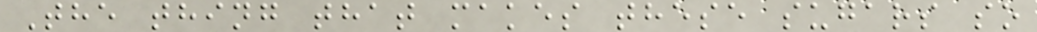The thing that makes these sugars so
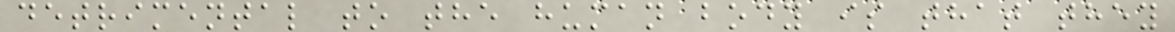detrimental to the human body is that they
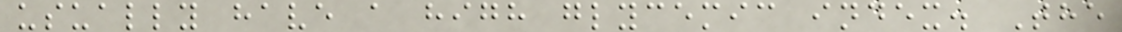usually have a high glycemic index. The
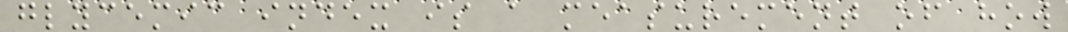glycemic index is a measurement of how
